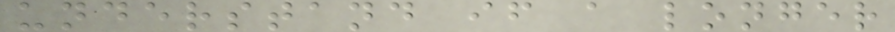understand if a longer
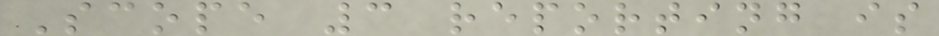Scope 3 reporting is
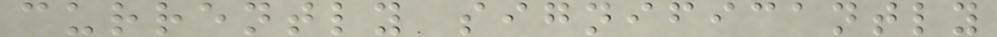currently significantly
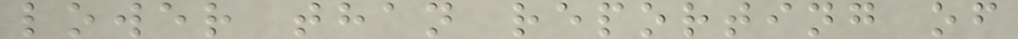lower than reporting of
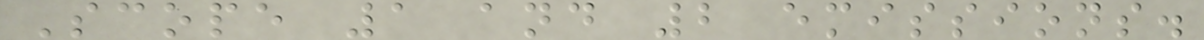Scope 1 and 2 emissions.
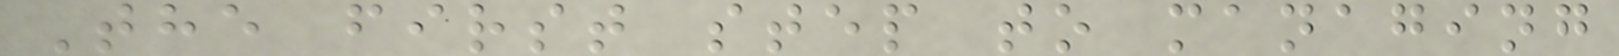The first step to managing
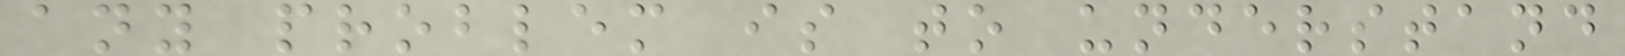any problem is to understand
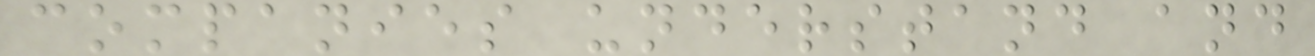companies understand and
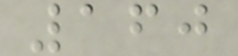160
